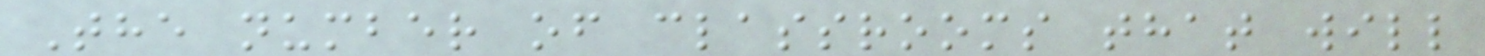The number of classrooms that will
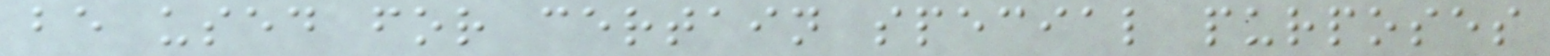be used for certain special purposes
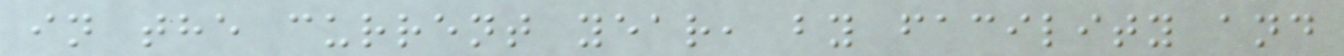in the current year, by facility and
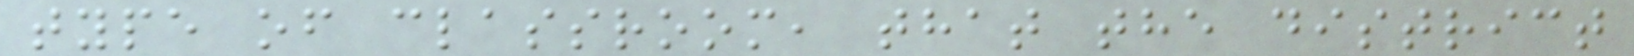type of classroom, that the district
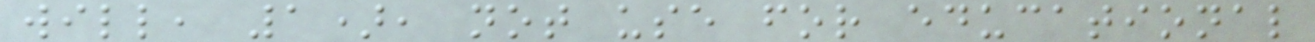will, 1), not use for educational
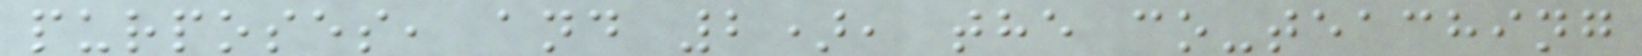purposes, and 2), the co-teaching
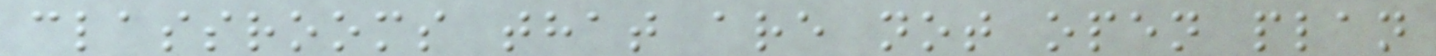classrooms that are not open plan
